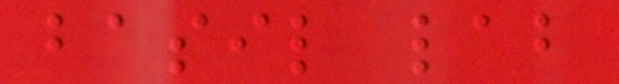basil lab
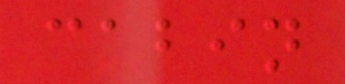cabin
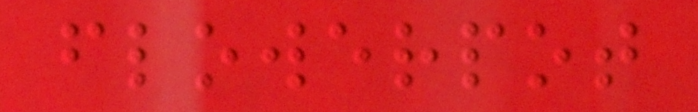flowerpot
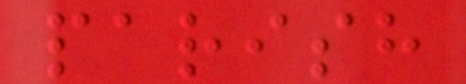parish
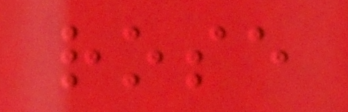rose
